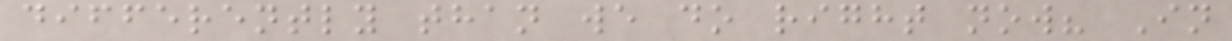differently than we do right now? In
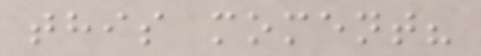this moment?
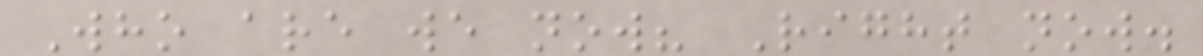Who are we now? Right now.
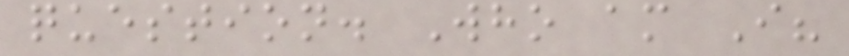question. Who am I?
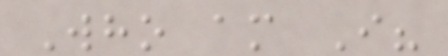Who am I?
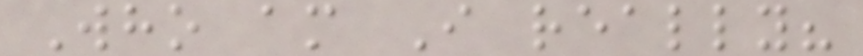Who am I really?
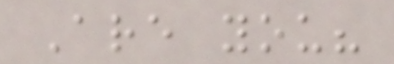Are you?
